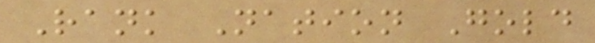Rank Nation Gold
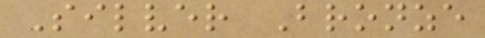Silver Bronze
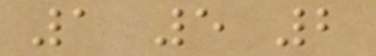1 5 2
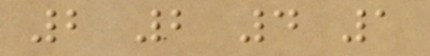2 2 4 1
